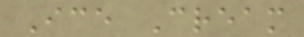Ice Cream
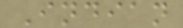Indian
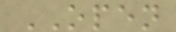OPEN
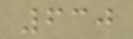630
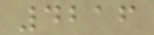4216
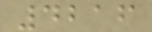4216
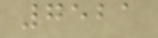7521
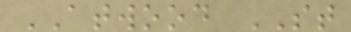ATWOOD ST
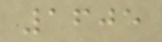1605
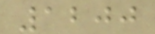1200
